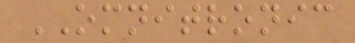OMNITRONIC
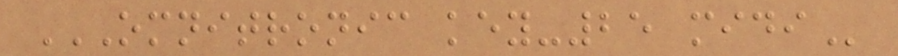OMNITRONIC KEY-25 MIDI
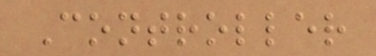Controller
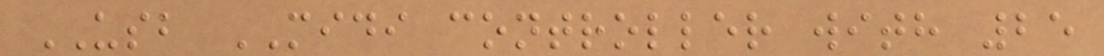USB MIDI controller with 25
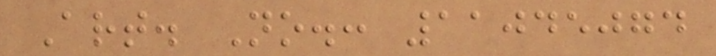Art. No.: 11045074
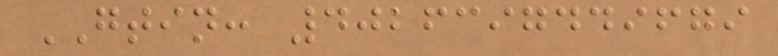GTIN: 4026397449679
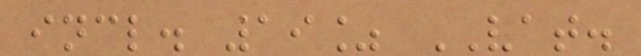incl. 19% VAT.
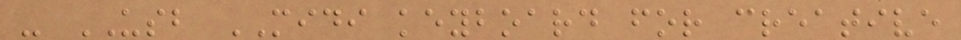- USB MIDI keyboard for creative
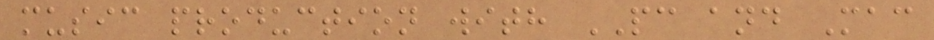music production with PC and Mac
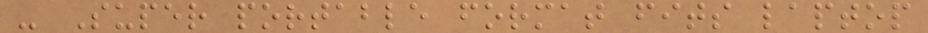- Super portable format fits laptop
